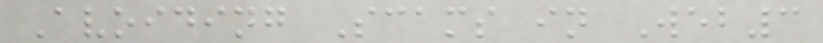Avoiding Scams in Web3
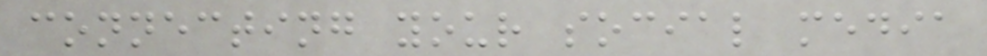connecting your social media
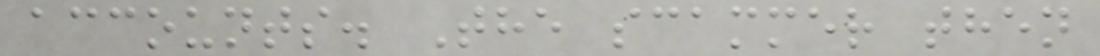accounts. The scammer then
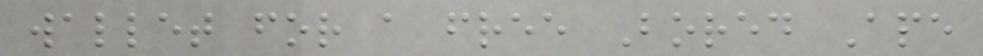wallet for a free Bored Ape
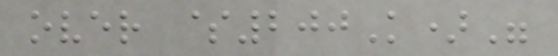over $200K)"
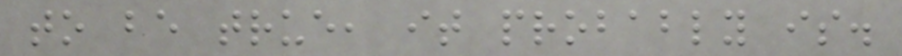to be true, it probably is.
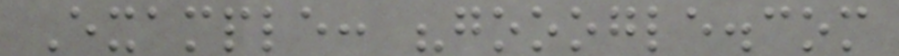Example: "gooogle.com
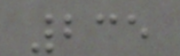235
